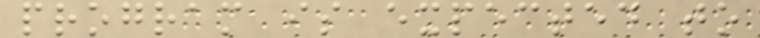program is expected to
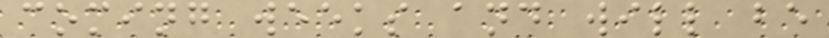coming weeks and will be
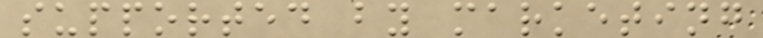supported by marketing
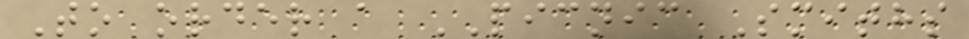To order a PICNIC Smiths
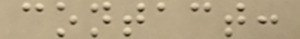contact:
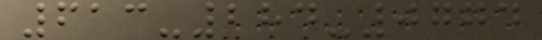613-284-0774
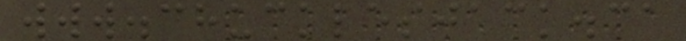www.chucklesjack.ca
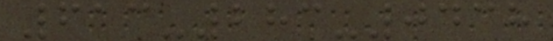613-283-0438
